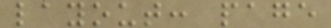layout: page
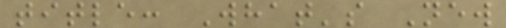title: What's New
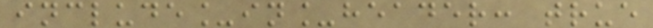include_in_header: true
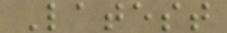Latest
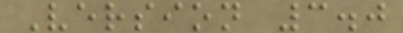Version 3.0
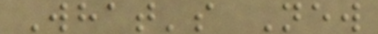What's New
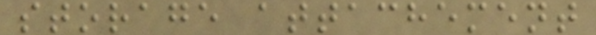storage attachement
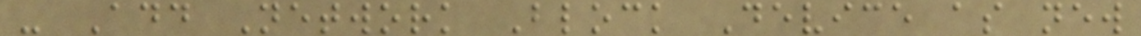- Add Network Block Device as new
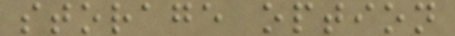storage option
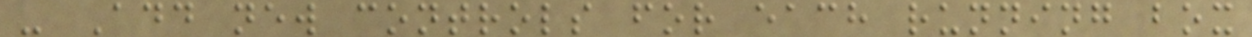- Add new controls for each running box
